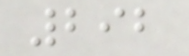292
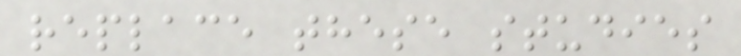replace these studies
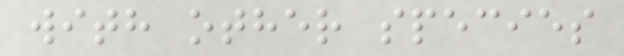with other species
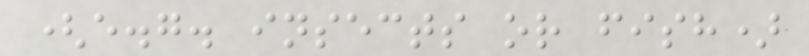(e.g. insects or fish)
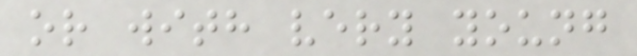or with very young
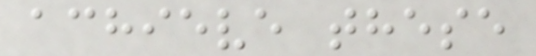achieve these
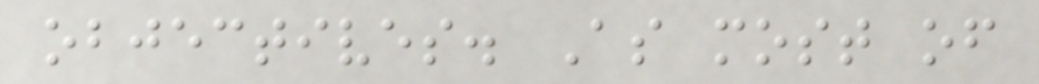objectives. As most of
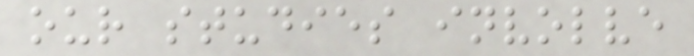our studies involve
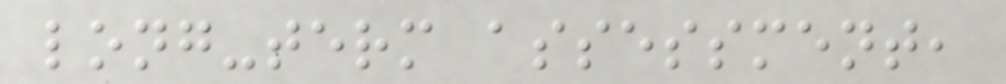long-term assessment,
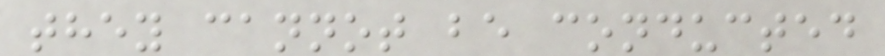they cannot be conducted
